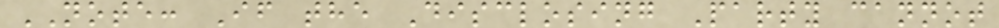NOTE: If the Disclosing Party cannot
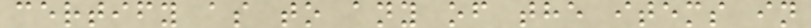certify as to any of the items in
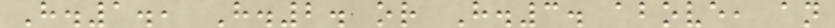H.1., H.2. or H.3. above, an
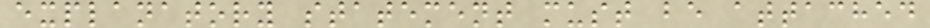explanatory statement must be attached
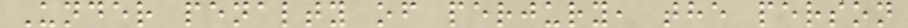Under penalty of perjury, the person
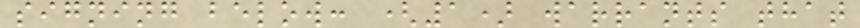signing below: (1) warrants that
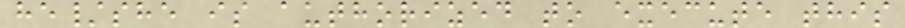he/she is authorized to execute this
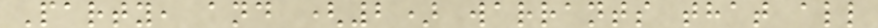Party, and (2) warrants that all
